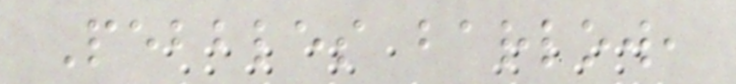Pebbles barlow,
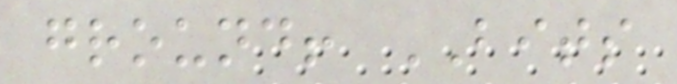ground! BITS
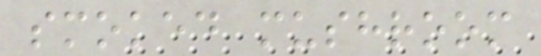smoked mushroom
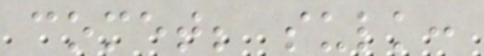comet; sulk:
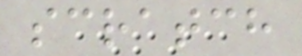scratch
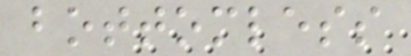bottomless
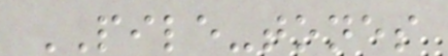PILE-tones
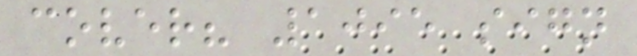cover? 1095 sign
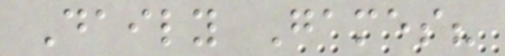Daily Games?
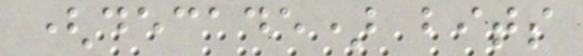(decade) bits
